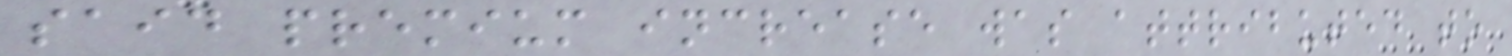said premium increase was attributed to
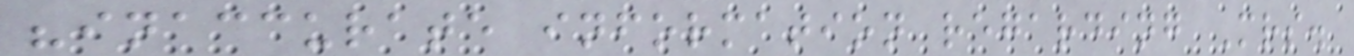"inaccurate information regarding Mrs.
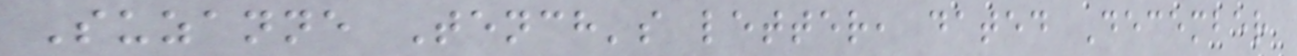Suzanne Tench's letter, dated December
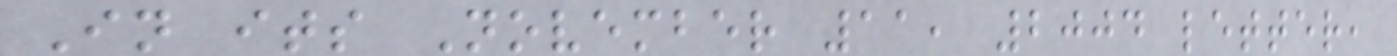In its November 11, 2004 letter,
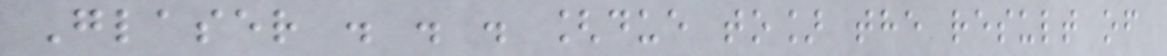Glaser . . . [due to] the result of
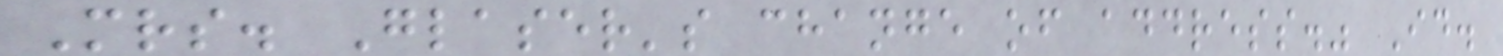Mrs. Glaser's change of address." Id.
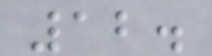12.
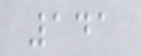141
